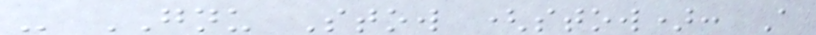- GNU Stow (stow): A
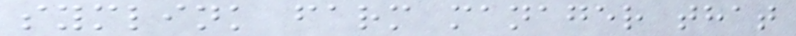symlink farm manager that
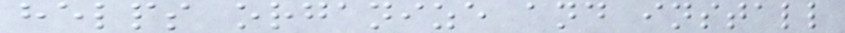helps organize and install
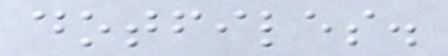dotfiles.
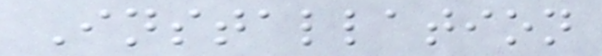Installation
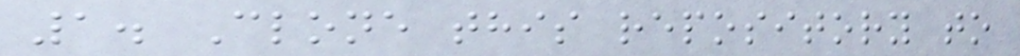1. Clone this repository to
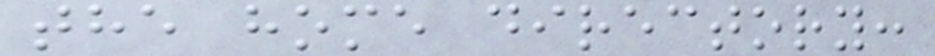the home directory:
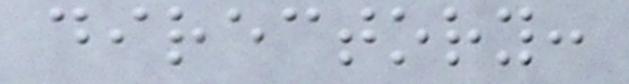directory:
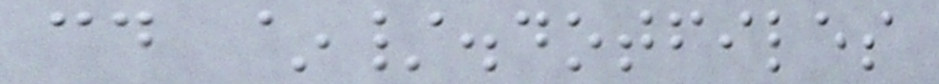cd ~/.dotfiles
